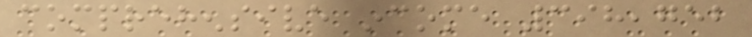comprehensive income 398,752
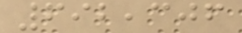692,306
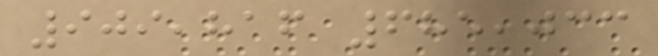909,816 685,033
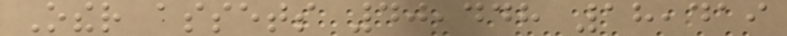Other assets 40,448 18,419
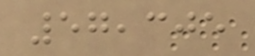57,305
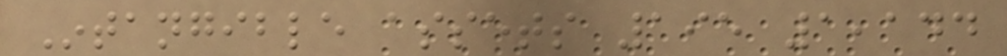Intangible assets 195 1,144
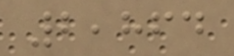2,864
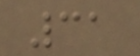31
